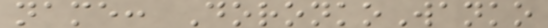name: DoronkoWanko
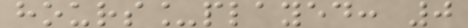hours_played: 0
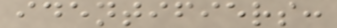identifiers:
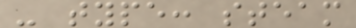- type: steam
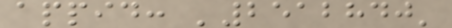appid: '2512840'
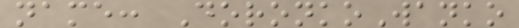name: DoronkoWanko
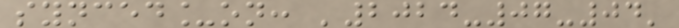synced_on: '2024-07-04'
